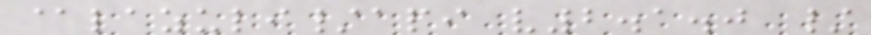@lazuli/api v2.1.0 /
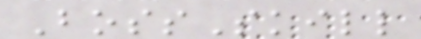BossSkill
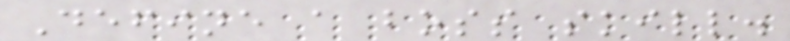Define a boss skill.
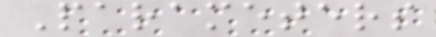Parameters
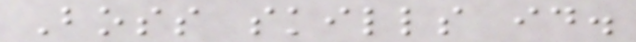Boss skills id.
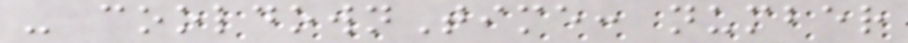- cooldownTime: number
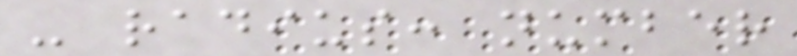- radius: number
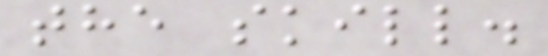the skill.
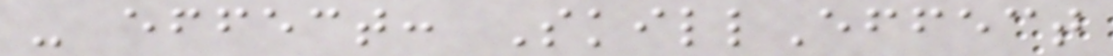- effect: SkillEffect
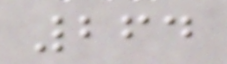264
